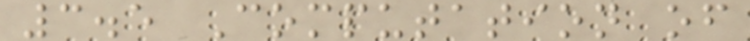3.5 Computation of
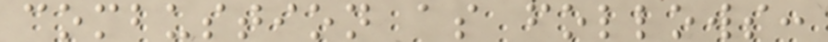combustion as follows:
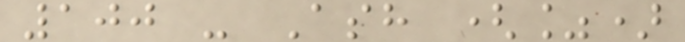100 - Ash (%)
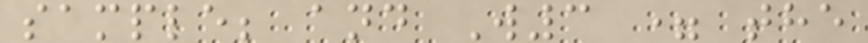sample; and W3 = the
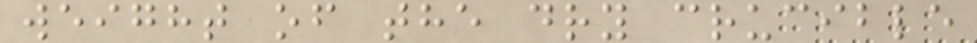weight of the dry crucible
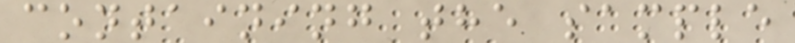containing the sample
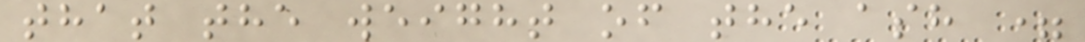that the weight of the ash =
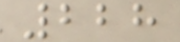228
